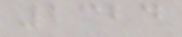2324
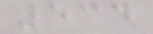534
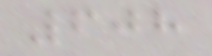608
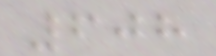608
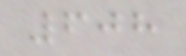608
